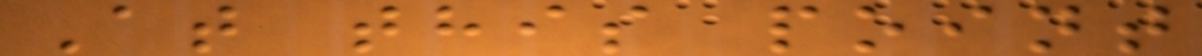At this point
